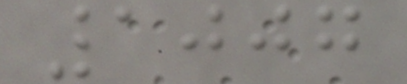1007
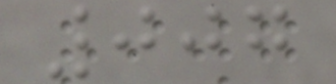007
